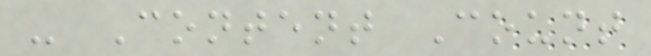- Content Count
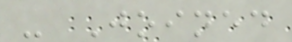- Joined
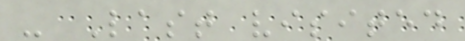- Last visited
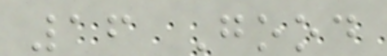16 Good
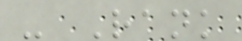- Rank
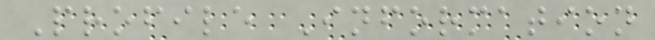Profile Information
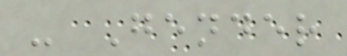- Gender
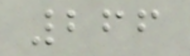266
